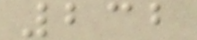232
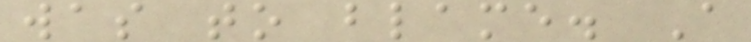was to blame. A
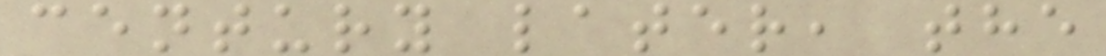century later, the
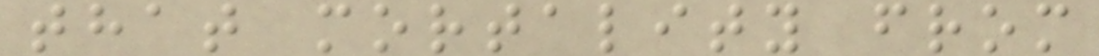that mortality from
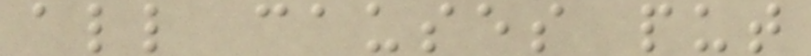all causes put
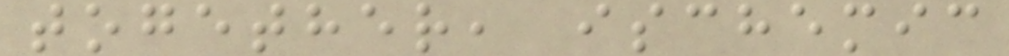together, ischemic
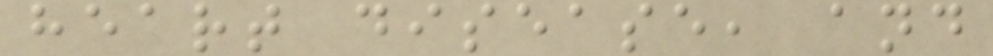heart disease, and
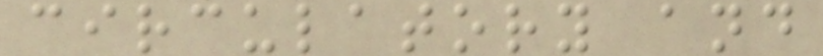circulatory and
